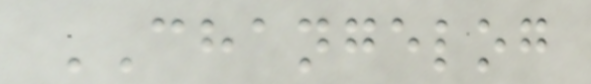CHANGELOG
